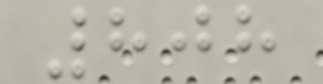808
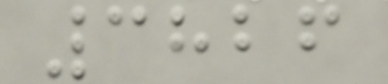3826
